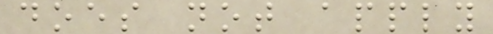does not apply
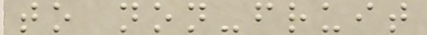to non-fruit
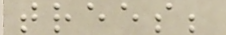trees;
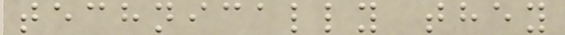technically they
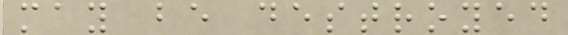may be destroyed
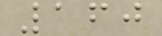160
